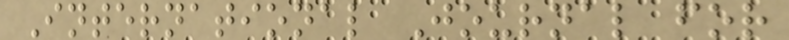International Journal for
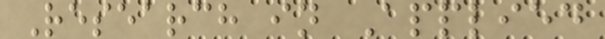Research in Applied
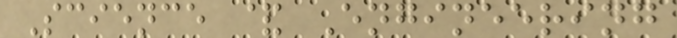Science & Engineering
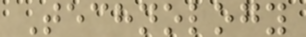Technology
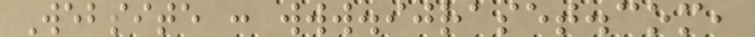Website : www.ijraset.com,
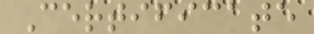Certificate
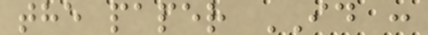the paper ID :
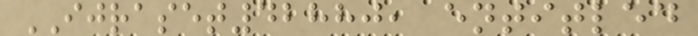IJRASET42880, entitled
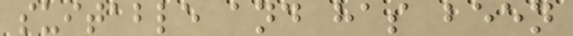suitable and has been
